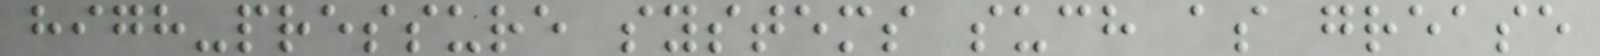high-pressure systems such as grease
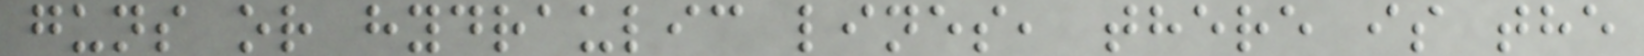guns or hydraulic lines, there is the
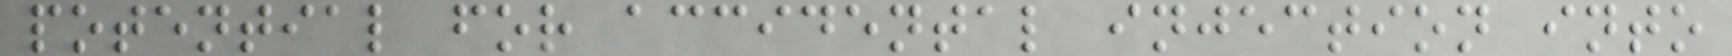potential for accidental injection into
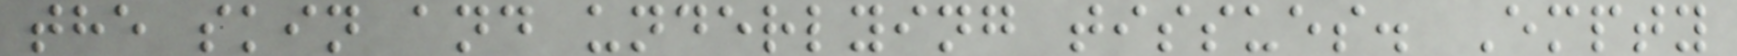the skin and underlying tissues. Empty
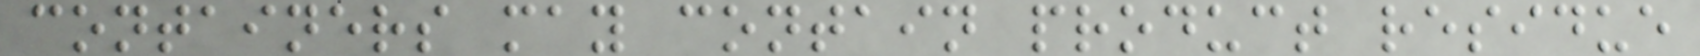containers may contain product residue
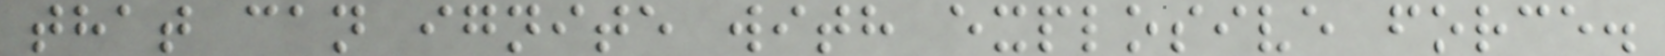that can ignite with explosive force.
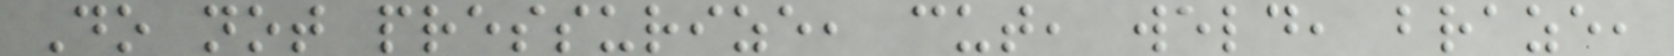Do not pressurize, cut, weld, braze,
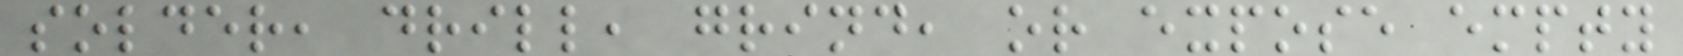solder, drill, grind, or expose empty
